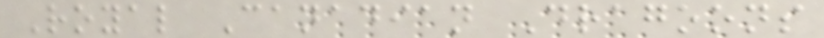Royal Canadian Dragoons
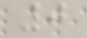0
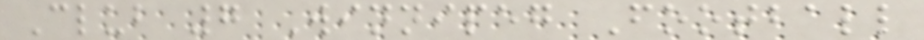Club 7 Winnipeg Football
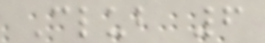Club 6
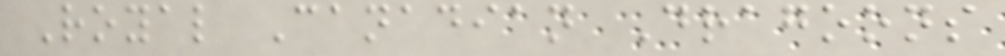Royal Canadian Dragoons
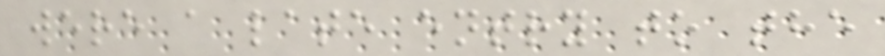were a late entry to the
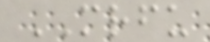MRFU
